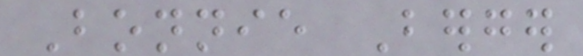Bonnie Berger
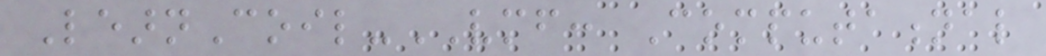LearnCoil-VMF: Computational
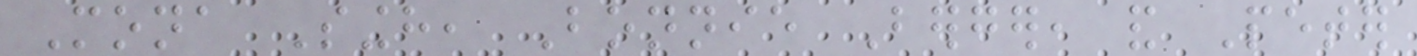Mona Singh, Bonnie Berger, and Peter
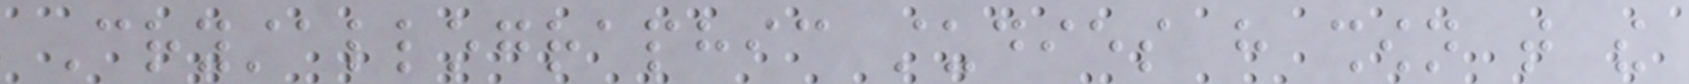Crystallographic studies have shown that the
